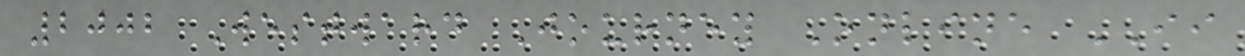2002 Westward Journey Online II
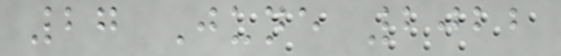27 June 2022
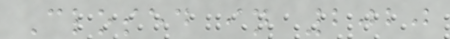Closed in 2020
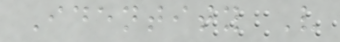Identity V
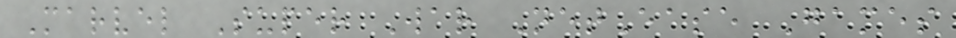Marvel Super War NetEase Games
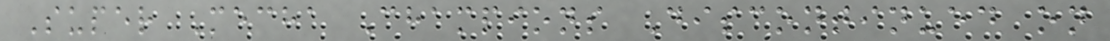Super Mecha Champions Discontinued on
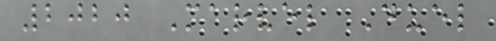2020 Marvel Duel
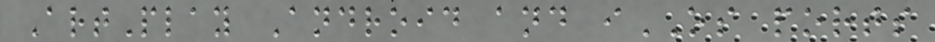ArtPlay Android and iOS ports
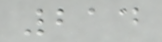214
